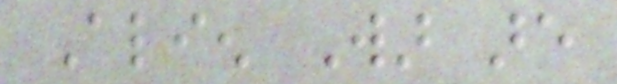Alien War are
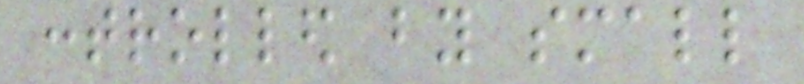controlled by small
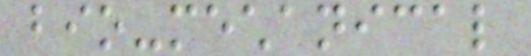bio-mechanical
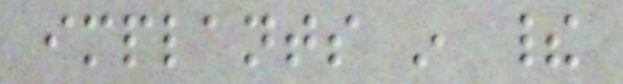implants in their
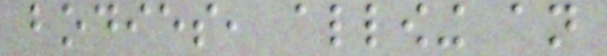bodies, allowing an
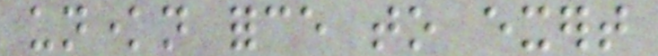unknown force to exert
